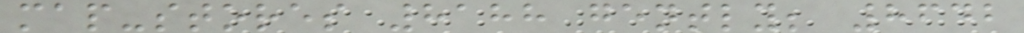map-stores 8188 gently; 8642
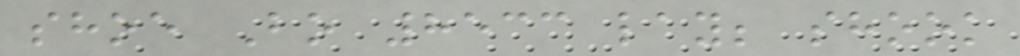shoe Bo 8533 lay; shook
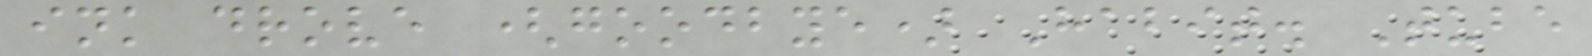ink drove (goodbye) Habit. Tube
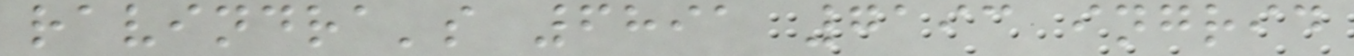ravindra's 6891 7193 ingrid
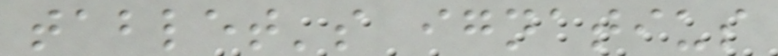tablet's ignatius
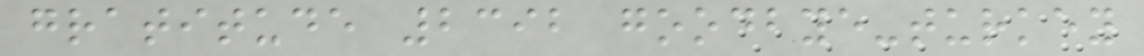gratitude 2392 goodbye-turkey
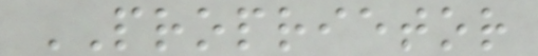PROPRIETOR
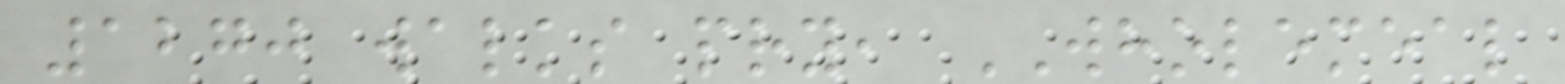1270 walks pry, WHOLEMEAL
